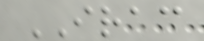IRAC
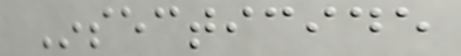Insecticide
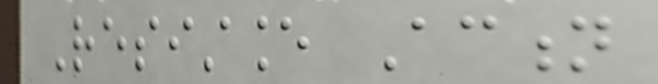Resistance Action
